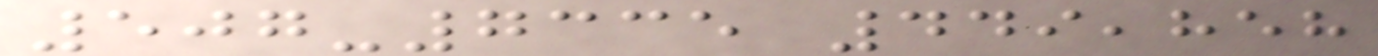507-7335 449,858
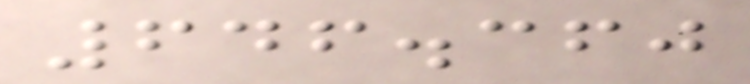646.360
